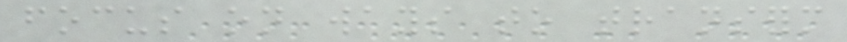focus on ways to transform
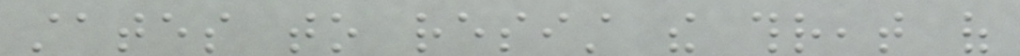states to resist the threat of
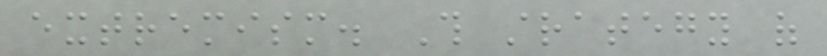extremism. This strategy of
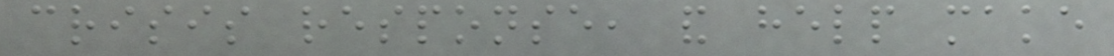crisis response, and help make
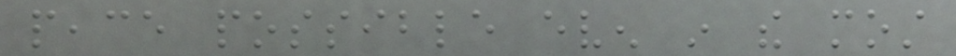peace possible even in the most
